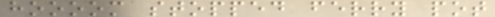hoooom stopped ferry pot
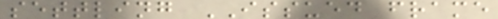settling ISSUED frame
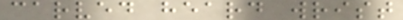carved heard wrist
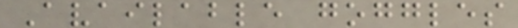Available goggles
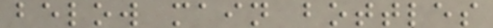below main bottles
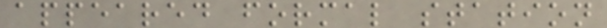appeared formal station
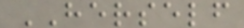HERSELF
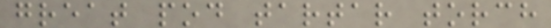great pod tartar torch
